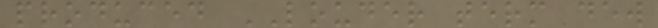produced LOUDER term dew
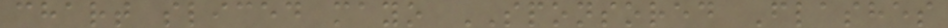chart sliced mayo SPONSORED Flashes
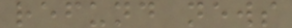refund news
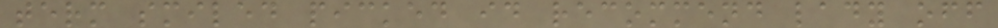term smiled picked id recommend lady off
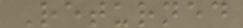Returned
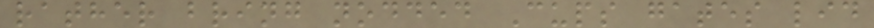rather bring nodded Cups gates lid
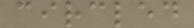circled
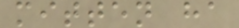mitten ha
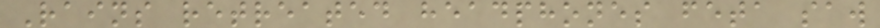Rains retreated headphones feta saw
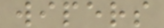wipers
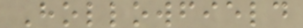Hollowfield
